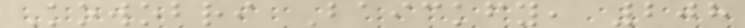Kowobri Baickfy, 208
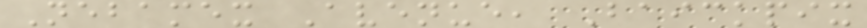Nebamex Avenue, Baickpix
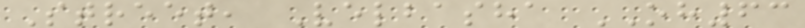Street, Velbasha OH63
